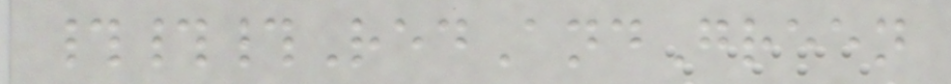###RedAndGreen
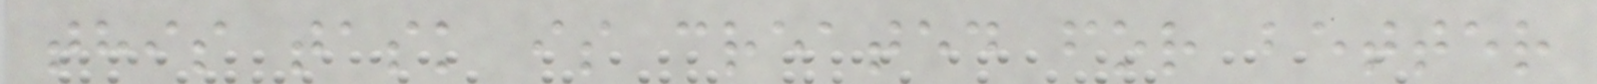this task is created for better
